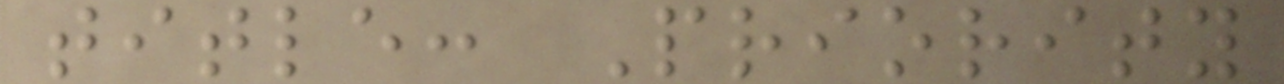title: Priority
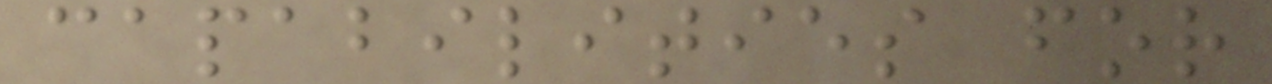capabilities for
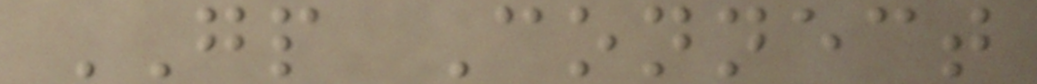GP Connect
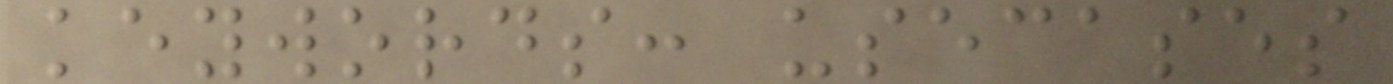keywords: usecases
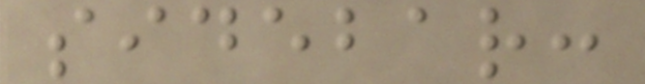sidebar:
